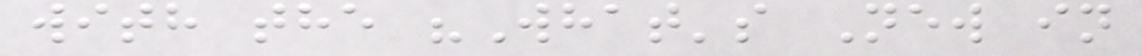with the "What's New in
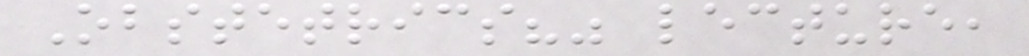Obstetrics?" lecture,
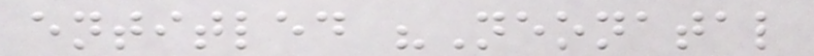entitled "Neonatal
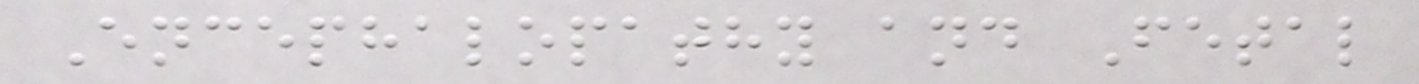Encephalopathy and Fetal
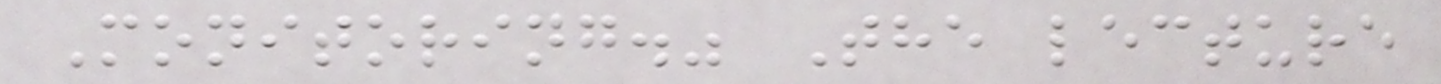Monitoring." The lecture
